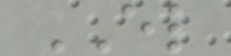EL
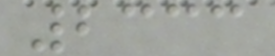2333
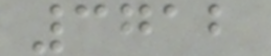3712
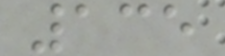135
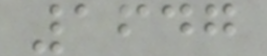1647
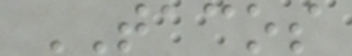TACOS
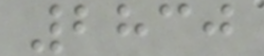2830
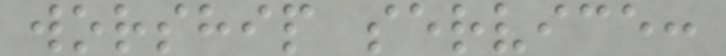worship service:
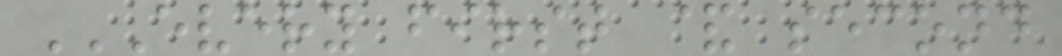EVERY FIRST & SECOND
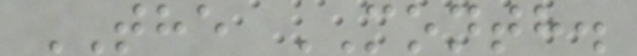THE MONTH.
